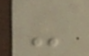-
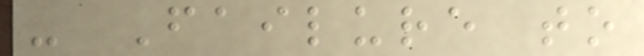- Failure to
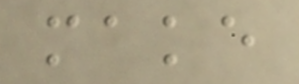make
